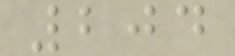204
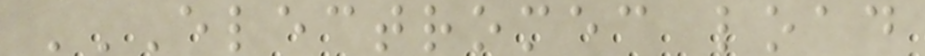ELECTROMEC LOAD
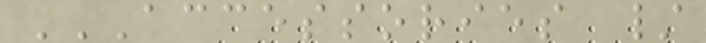ACCESSORIES /
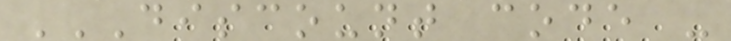DISCOUNT CODE -
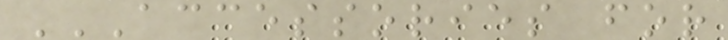ACCESSORIES FOR
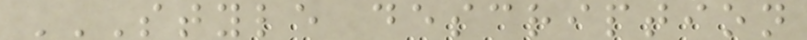STYLE DESCRIPTION
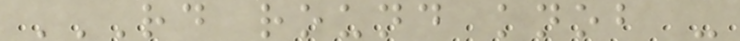RD ROUND KNOB -
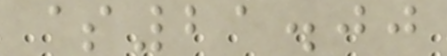$21.00
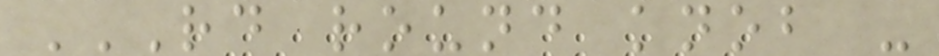RD ROUND KNOB -
